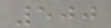500
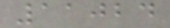11024
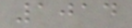1014
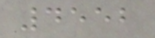4552
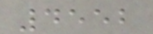4552
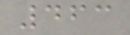463
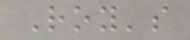Roy's
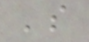's
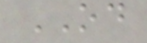OD
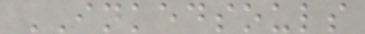INKEDSOULS
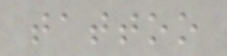tattoo
